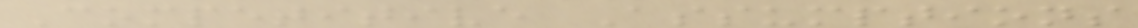Competitive Assumptions
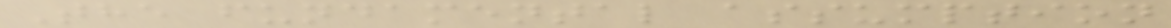The fundamental assumption
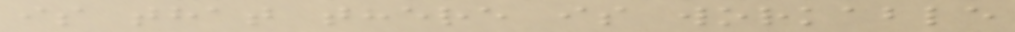is that there is workable
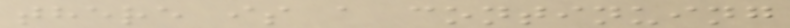there is a continuing
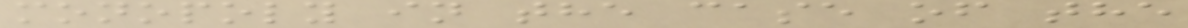monopoly in the case of the
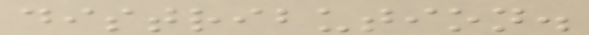distribution.
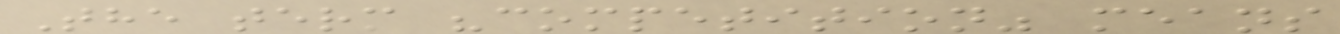The term "competition" means
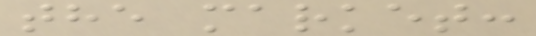the market:
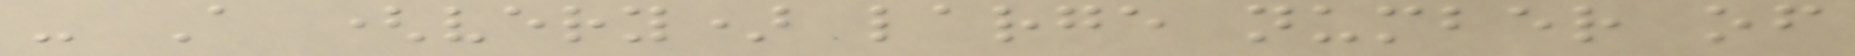- A (very) large number of
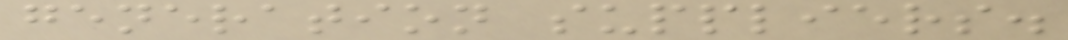generation suppliers.
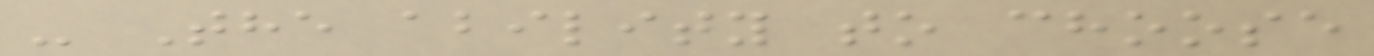- The ability to choose
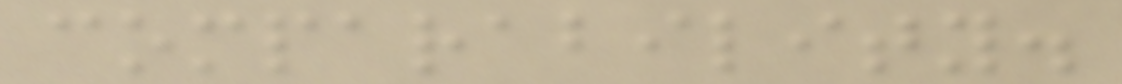comparability.
